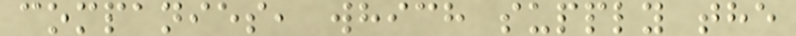companies, which supply the
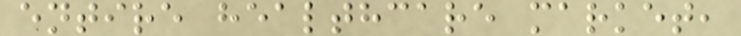entire healthcare market,
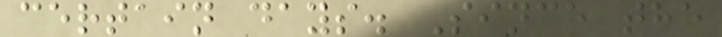certain days. Since the
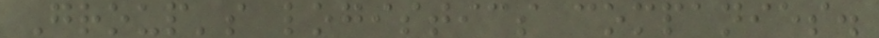Group's logistics companies.
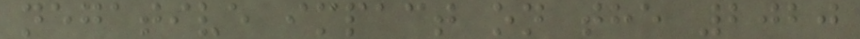negative impact on the 2020
